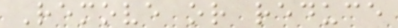Remove or reduce
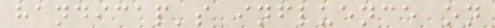handicap's influence on
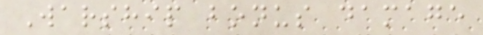Warship bonus damage
